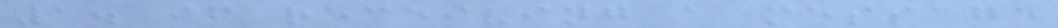1. if receiving a message
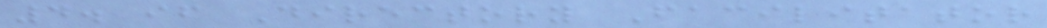4. if Directory Facilitator
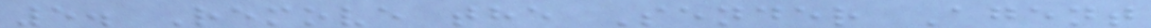5. Remove the Sender Agent
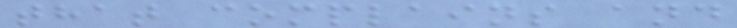that complains and
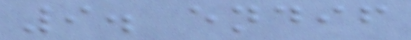9. endif
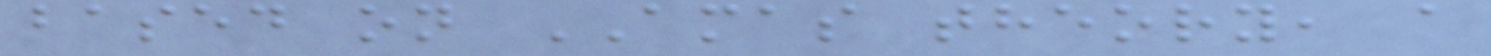based on AMAS theory, a
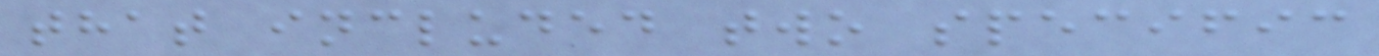that included two specific
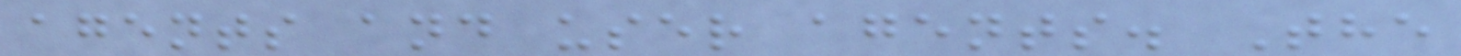agents and user agents. The
